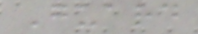Guard
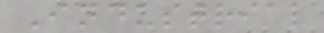Industrial
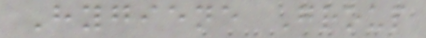Hygiene Group
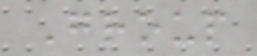Group
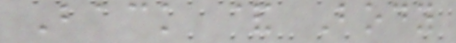Back & Body
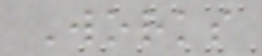Works
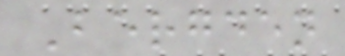Bergden
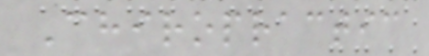Chiropractic
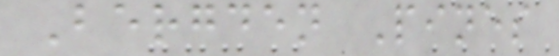Bergden Pines
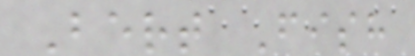Bert Fish
